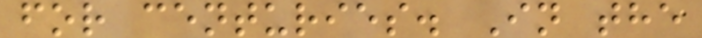for centuries. In the
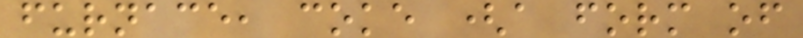furnace, coke (a form of
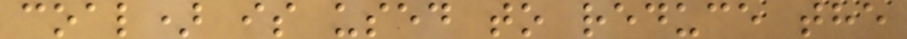coal) is used to reduce the
